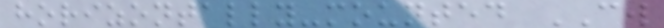horizontally-mounted CW
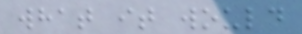what it would
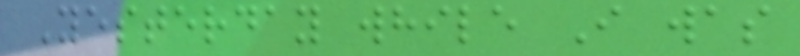Yesterday while I was
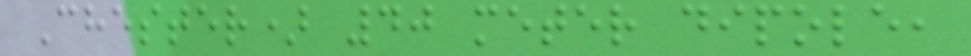Chester) 40 meter dipole,
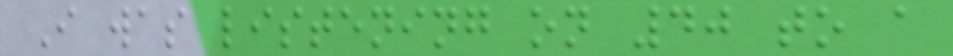I was listening on 40 to a
